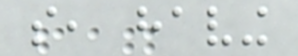so, having
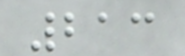213
